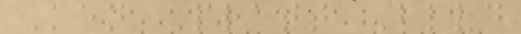Ken Pratt Blvd
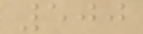500
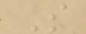S
